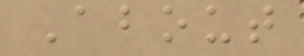About
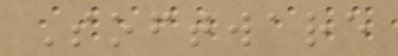Software
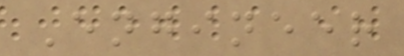Engineer
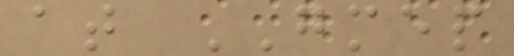at GMEP
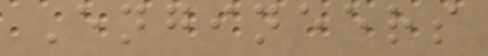Engineers
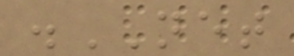.NET
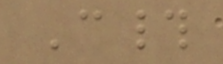C#
